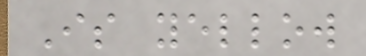Is yellow
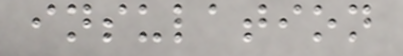insulation
